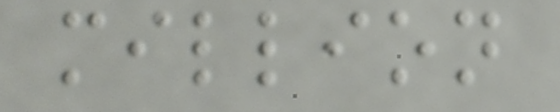million
